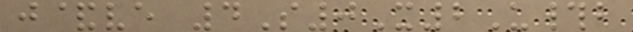j&ve 4S0X2U#b
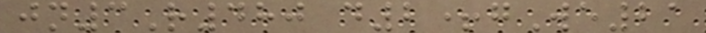jn3R480 d2+gWe21
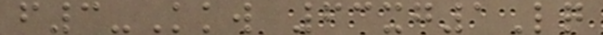f3-Kkw 63xg1Lq
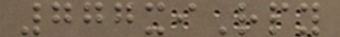777xiRpy
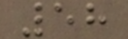58
